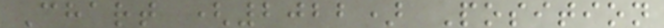Chart (2022) Position
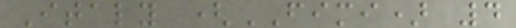Italy (FIMI) 4
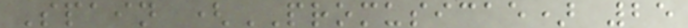Spain (PROMUSICAE) 25
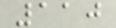110
